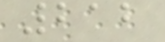212
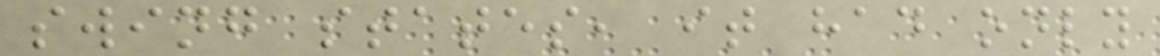swing states, it had only
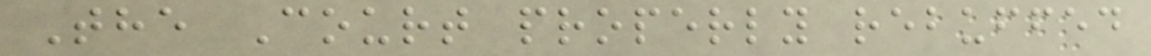The Court properly rebuffed
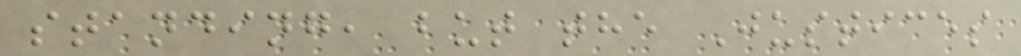standing, but the Justices
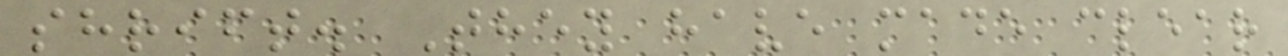shrift. They have made clear
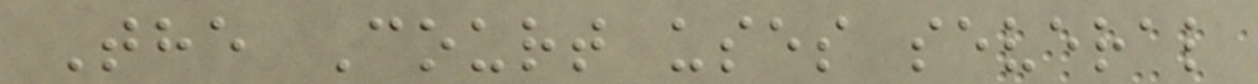The Court uses several
